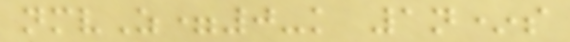nmvZ=0-k 1n*s
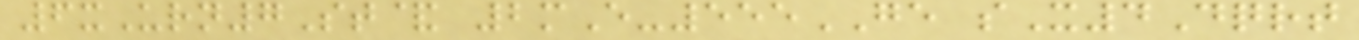6xUrn7St& 2mE-555GE sX4Dqrt
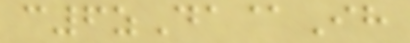c6zDa@Ih
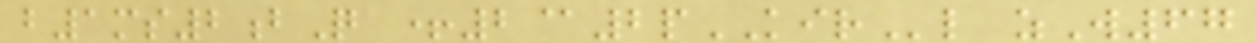b1ms2bQ +2@2pKIRl zW67
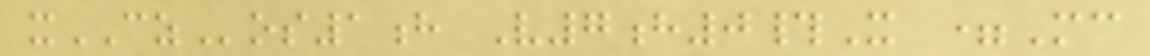xCZos1h V7h0#X =Mc
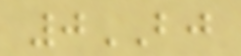0BJ
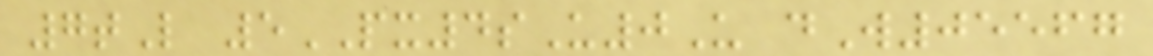7tL 5PX4sU0U dW05567
